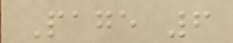Page 6
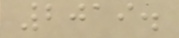2019.
